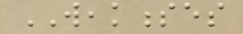WEAKNESSES
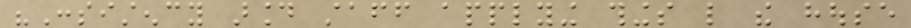"Consistency around staff applying things like the house
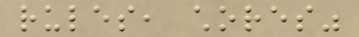rules, chores"
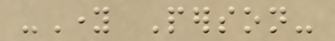-Young Person-
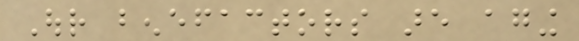Our benefactors are aging
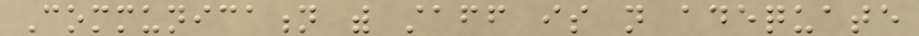Communication with staff is not adequate
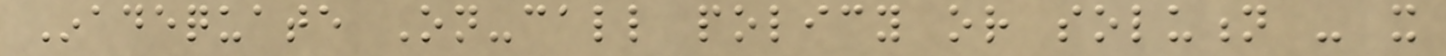Inadequate On-call policy or solution - it
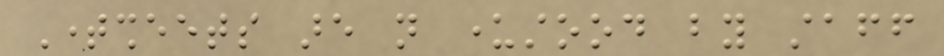Timesheets are not understood by staff
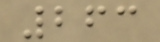263
